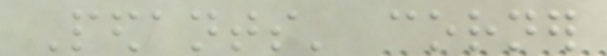Pedants' corner
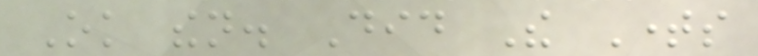Ok then. Did The Times
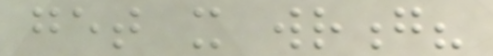get it wrong?
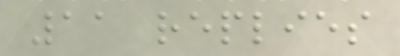11 replies
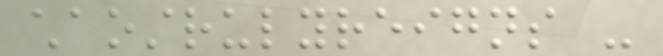chaostrulyreigns -
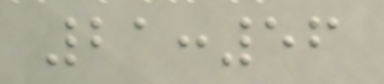21:56
